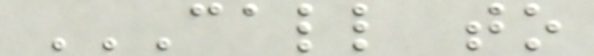CALL TO
